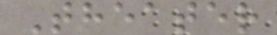Theater
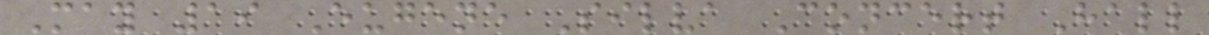May 19 Eugene Silva Concert Hall
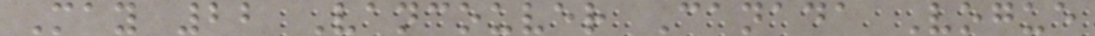May 22 Vancouver Canada Vogue
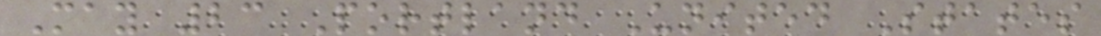May 23 Portland United States
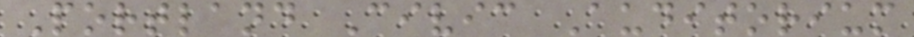Portland Civic Auditorium
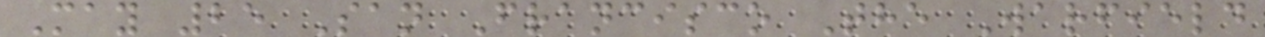May 25 San Francisco The Warfield
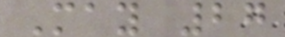May 27
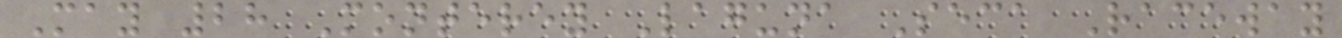May 28 Monterey Laguna Seca Raceway
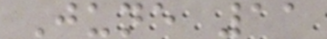June 11
